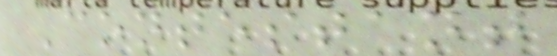Contestant
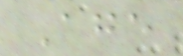Age
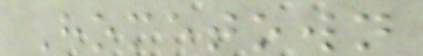Hometown
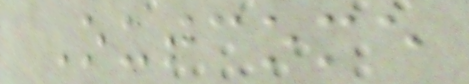Outcome
